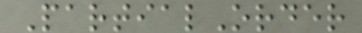PartialOrder
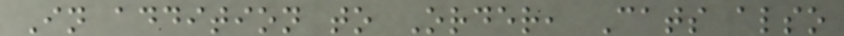In addition to Order, Cats also
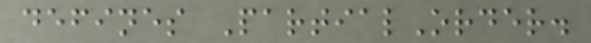defines PartialOrder.
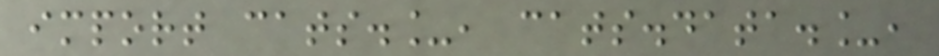import cats._, cats.data._,
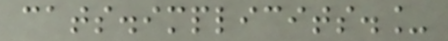cats.implicits._
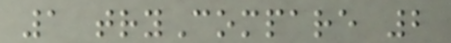1 tryCompare 2
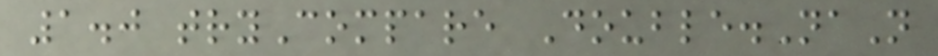1.0 tryCompare Double.NaN
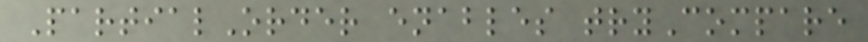PartialOrder enables tryCompare
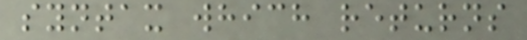syntax which returns
